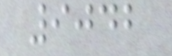9042
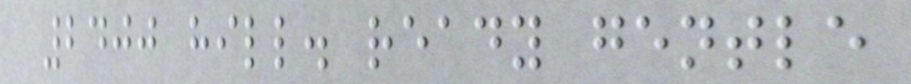2400 hill. ready gentle
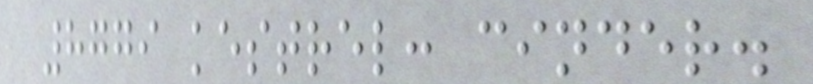8779 kestrel: cinder.
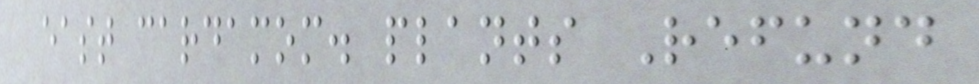east cardamom. plants Refund
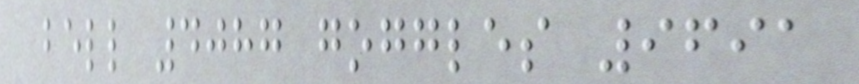bell 4087 goggles 9691
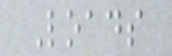Loads
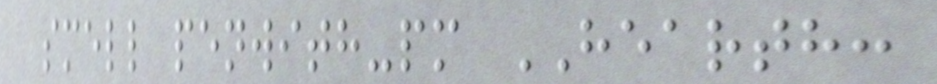smell penwith-pm HEARTH:
